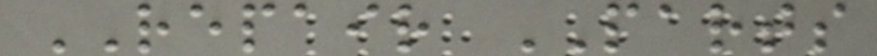REPAIR PARTS
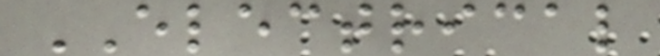ELECTRICAL
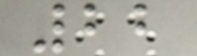22
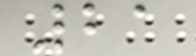21
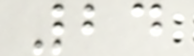24
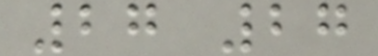27 27
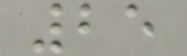25
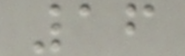16
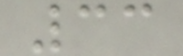33
